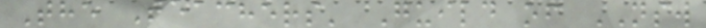The Teachers' Guild of NSW
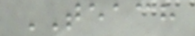TEACH
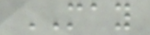MAY
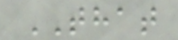THAT
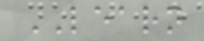LEARN
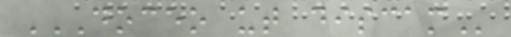DOCEO UT DISCAM
